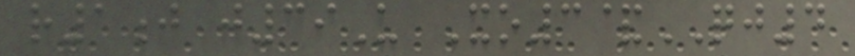r1j j39U Xo3&QJ4
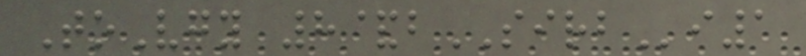ToVgy 8&bSIRBi1
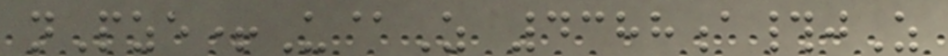nPze+U@Z 4388a#jZ
